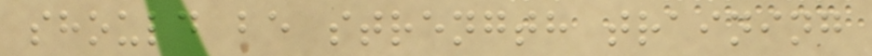should be strength training
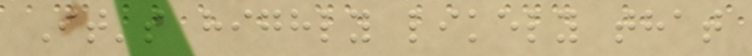It's highly likely that
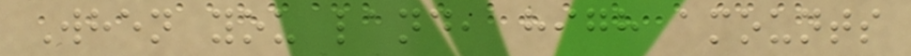When you land, high amounts
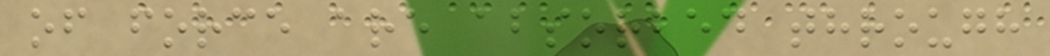of force are absorbed through
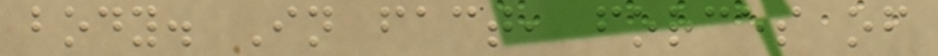body. In fact, forces of
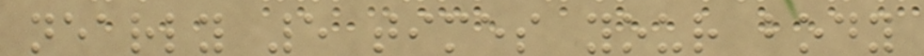nearly 5 times your body
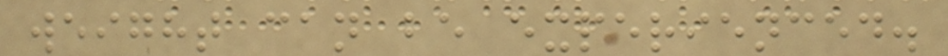weight can be experienced.
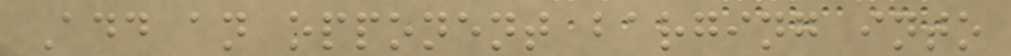Add an opponent barging into
